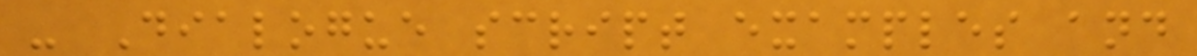- Dialogue script examples and
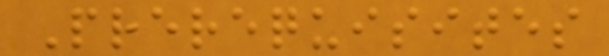Prerequisites
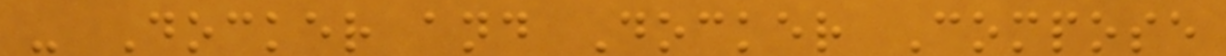- Docker and Docker Compose
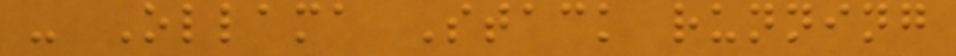- Ollama Stack running
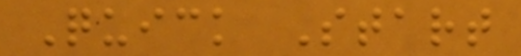Quick Start
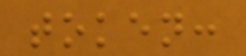token:
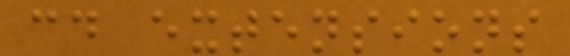cd extensions
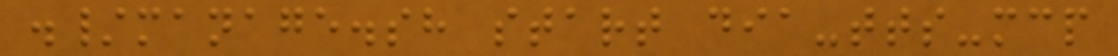./manage.sh start dia-tts-mcp
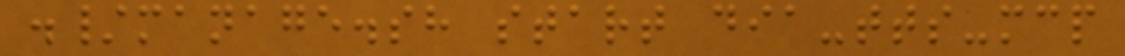./manage.sh start dia-tts-mcp
